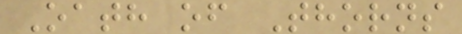Oath of Thorns
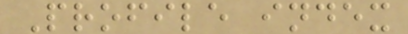Profile index
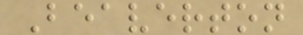Beaverton
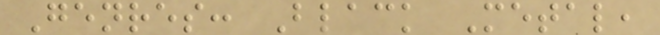Genres: Black Metal,
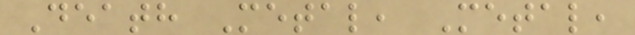Death Metal, Metal,
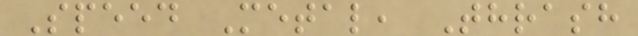Speed Metal, Thrash
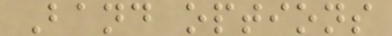Band options
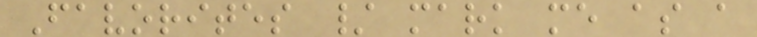Favorites / mark me as a
